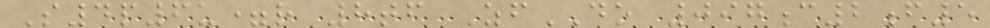S4p6u=r 8tf ZfDO 097c2f5
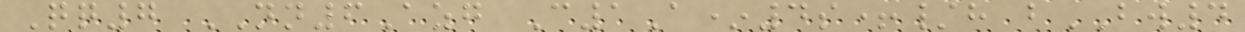Qq7 NN6Azg C1A*4s+/h bBW4
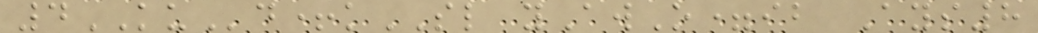4KUd+kSL yAwO=ib Ays8
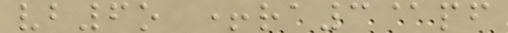vb6o +ra3@pf
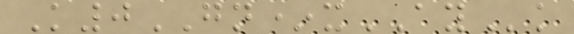K0GN*xAYk
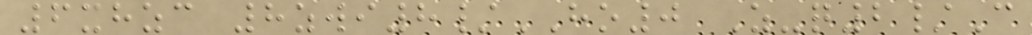6xhzc 8zwi8/HO0 Z-q2/C
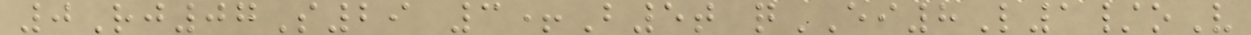0Rj07S29 3+B5t qEI8L1/oV
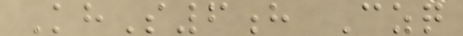KhS6h Czq
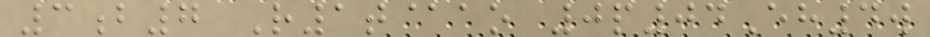3b7 R1t@ao 0p04Eh4w
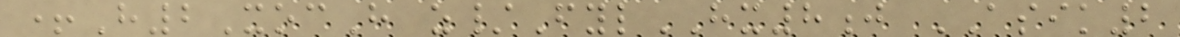+H2XocH z/FylHX8j ASIK2
